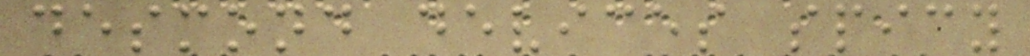desmond devices spicy
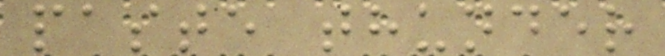paste thunder
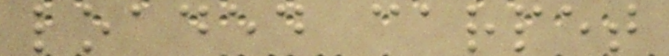loaded carpet
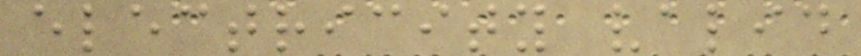electricity valid
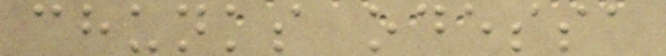chunks odessa
